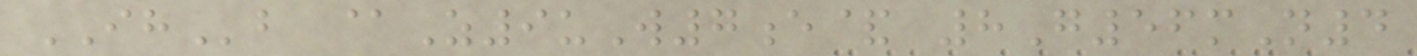IHb @Z9uW7e& 8G56mN4
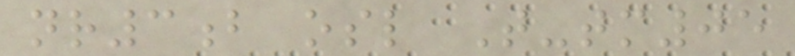nr3b osl T-tm05
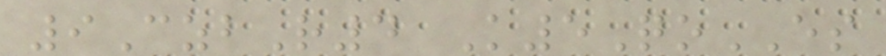9CzbR4 K5QoES
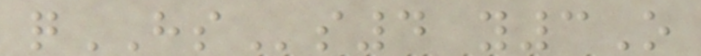qHSs4 y3O
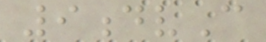9dvC
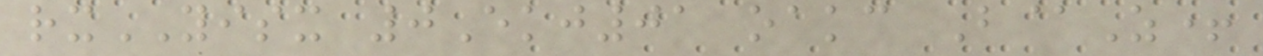rxYISX 0Ekj01 oakc B@Z+
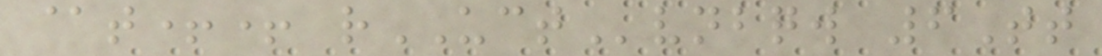@t++ rUCTvnbqw 6Tt
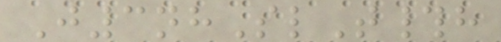J3nhSlT#h
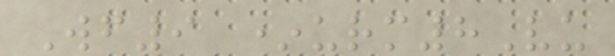Wf9 *urm8Vu
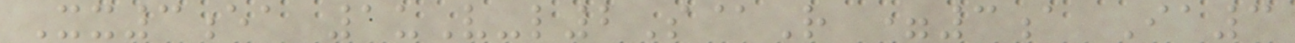Xx3ea 1uV-l2S@R =3a Ia3
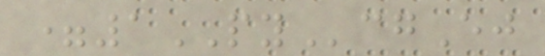=1PYcgEj
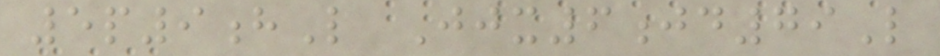5p9hL Jjx6jd79L
